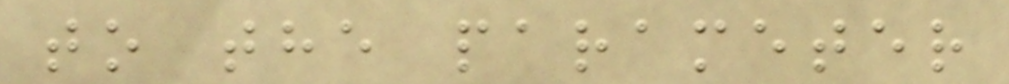to the parameter
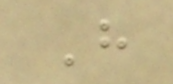H
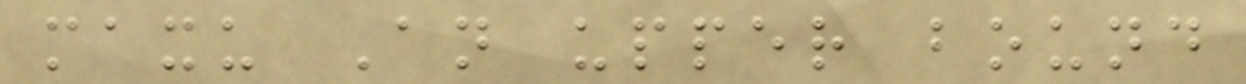maxu An upper bound
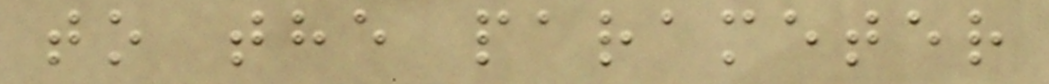to the parameter
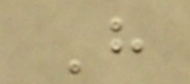H
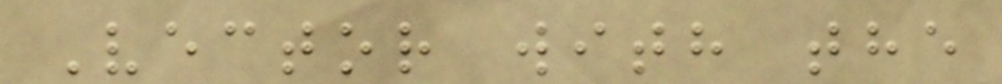Vector with the
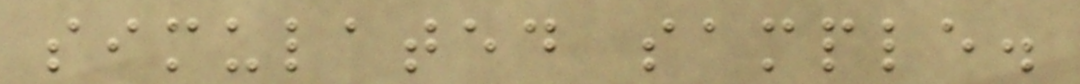simulated sample.
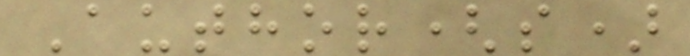Author(s)
